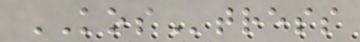KOStress
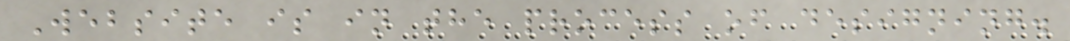Website is in the process of designing.
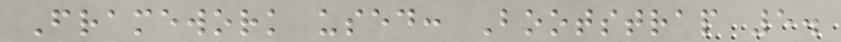Framework used: Bootstrap 5.
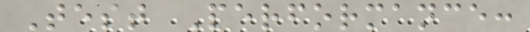Test Performance:
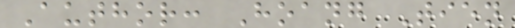Author: Hoang Tien
